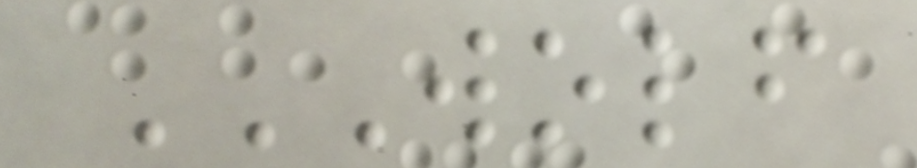WOLF
